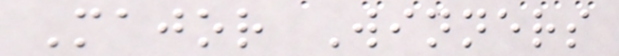Major Winners
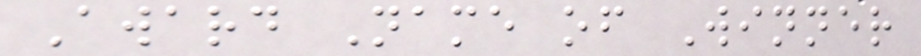Award Name of Winner
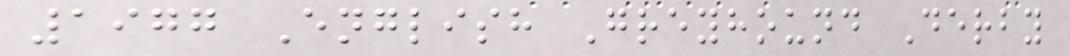1977 English Greyhound Derby
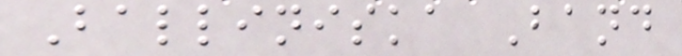Balliniska Band
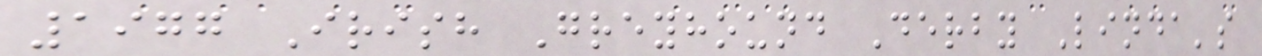1977 Irish Greyhound Derby Linda's
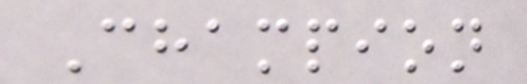Champion
